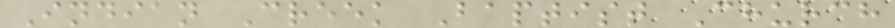Indian Creek Baptist Church
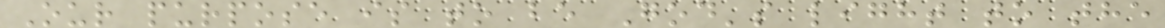Our purpose is to be God's light to the
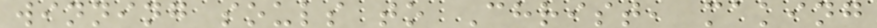winning souls to Christ, making
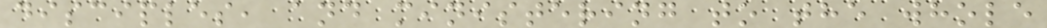disciples, and ministering to the whole
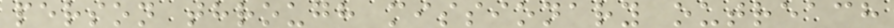person through missionary outreach
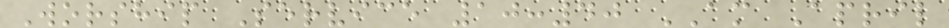Worship Service 10:40 AM April
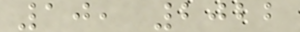10, 2022
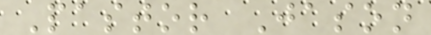Pastor Jason
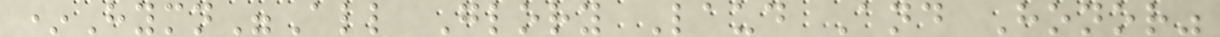*Hymn"All Glory Laud And Honor"
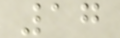17
